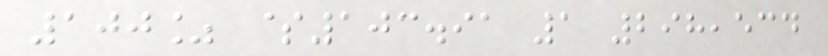100% $103.91 1 298,534
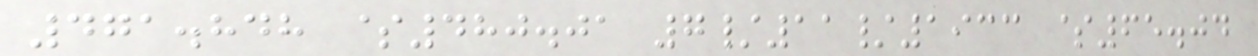471.848 $480.01 7/11/1933 $65.04
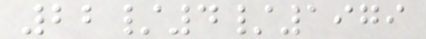22/4/1979
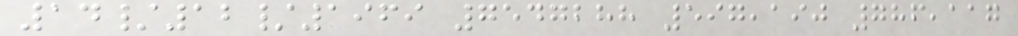14/12/1969 7547288 597,190 786,117
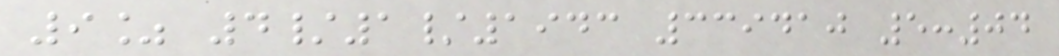9% 4/1/1943 339410 5:04
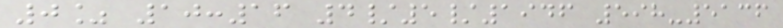0% 10:16 4/5/1946 598-5136
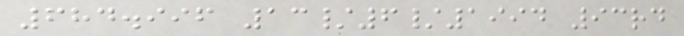684.996 13/6/1994 93rd
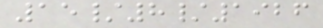15/8/1926
